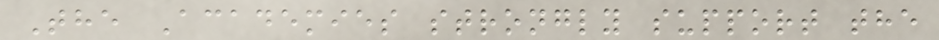The Academies strongly support the
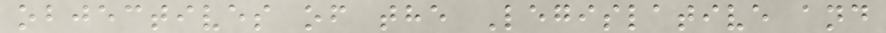objectives of the Legislative and
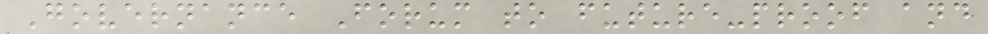Governance Forum to future-proof and
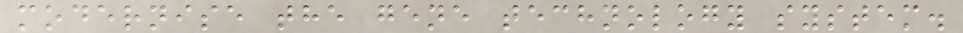modernise the gene technology system.
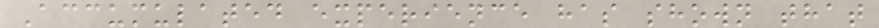Accumulated experience has shown that
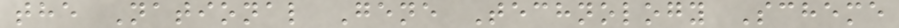the National Gene Technology Scheme
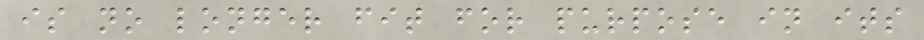is no longer fit for purpose in its
